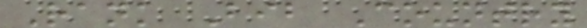Rank Bib Country
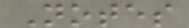Notes
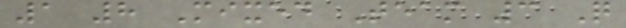1 8 Mixed Team 3 Q
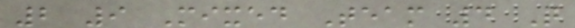2 9 Mixed Team 4 Q
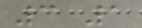3 1
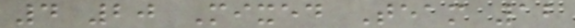4 20 Mixed Team 12
